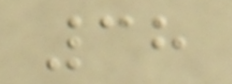38
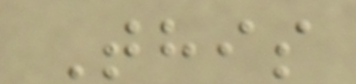This
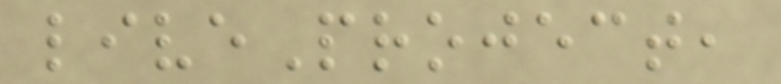liveProject,
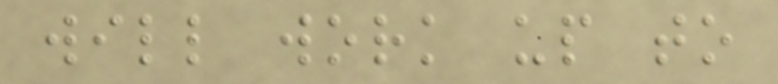will work up to
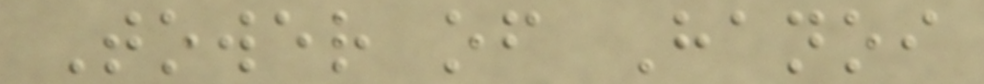Tower of Hanoi
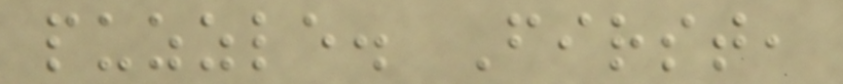puzzle. First,
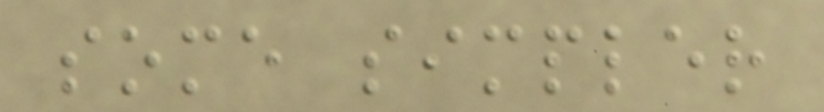some simpler
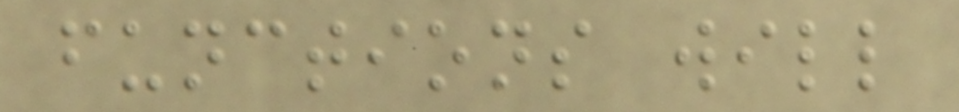functions will
